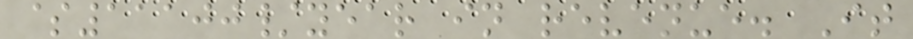$11100/year in revenue. It
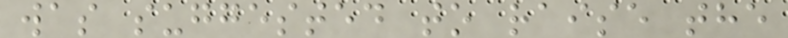was suggested to raise the
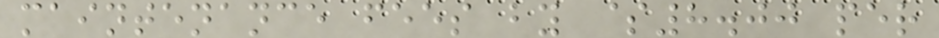maintenance fees by $8.00 per
